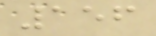156
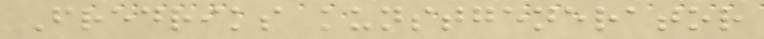Fredriks kunstgenerator
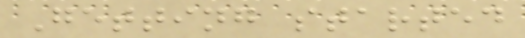Getting started
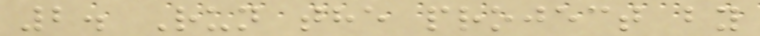2. Run the project by
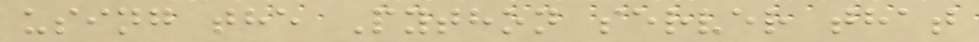using the Python server that
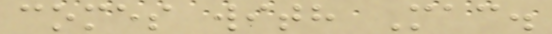comes with Mac.
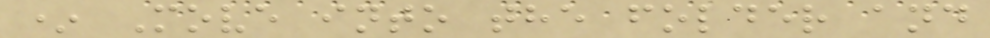* Move into the folder and
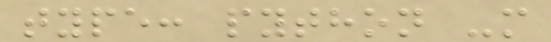type: python -m
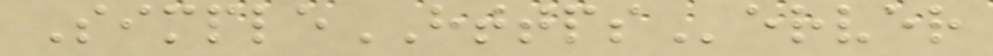SimpleHTTPServer
